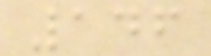146
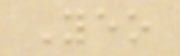Yeo
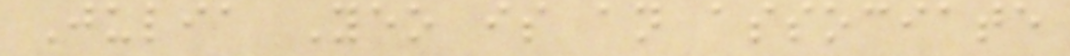Julia Yeo is an associate
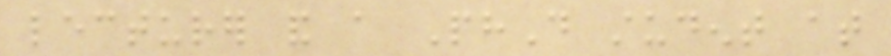lecturer and a PhD student at
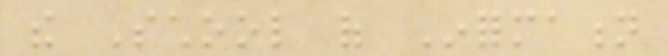the School of Information
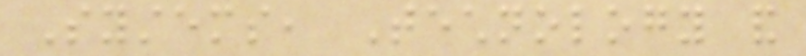Systems, Technology and
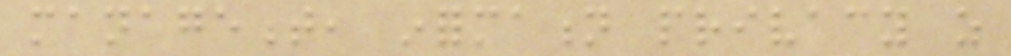management, information privacy as
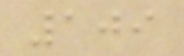109
